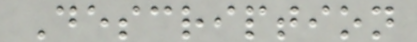Description
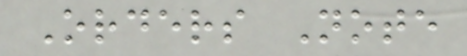Orders Note
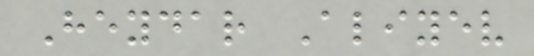Heydar Aliyev
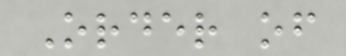Order of
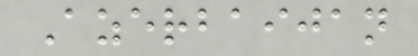Azerbaijan
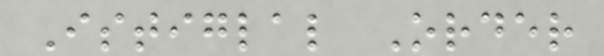Istiglal Order
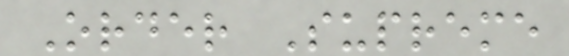Order Supreme
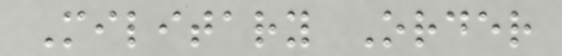Military Order
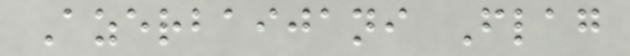Azerbaijani Flag
